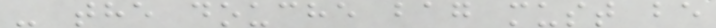- the douche bag must be
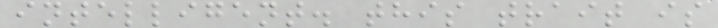intelligent. this trait is
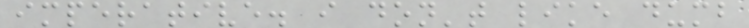imperative. i don't like dumb
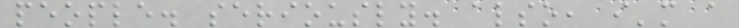people. seriously. also, i'm a
